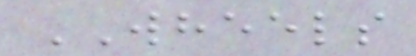WHEELS
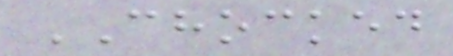CHOCKED
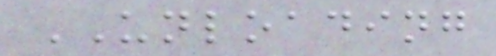UNLOADING
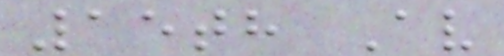15th Av
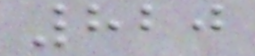820
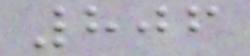806
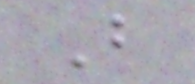B
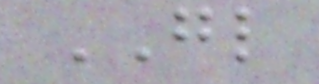GL
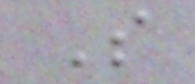S
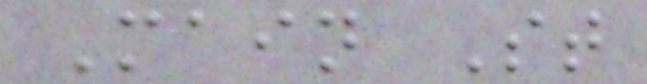Main St
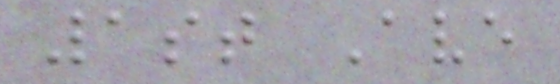1st Ave
